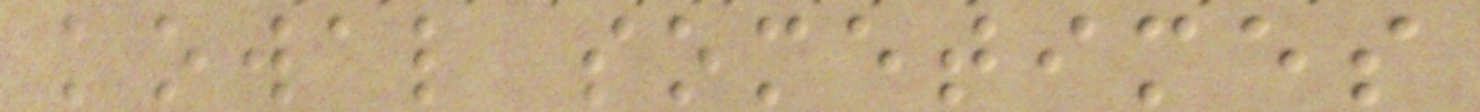kowal sometimes
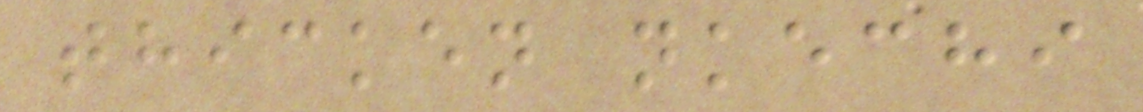thicken nkechi
